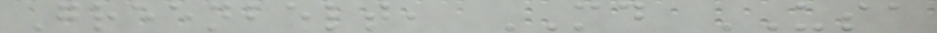Greenbelt, MD USA
